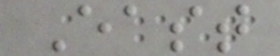East
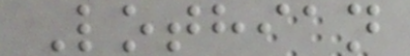Lothian
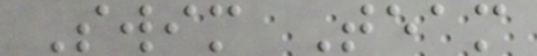Swim Team
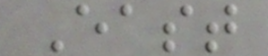East
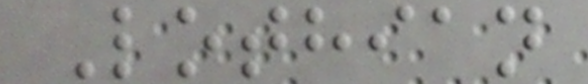Lothian
